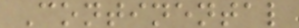Continental
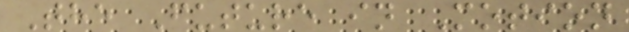The Future in Motion
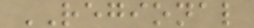REGIONAL
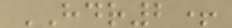HDR2+
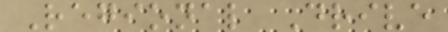Regional Drive
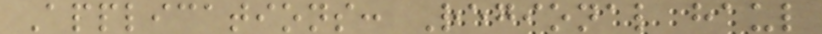Applications: Regional haul
